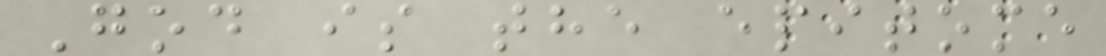God is the epitome
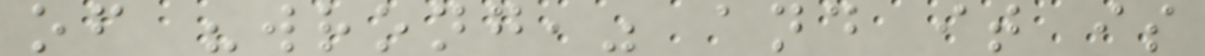of "wrong," and it is
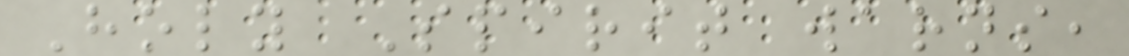Holy Spirit warns,
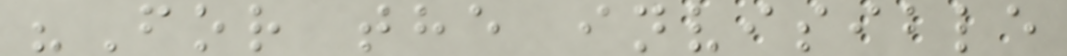"For the invisible
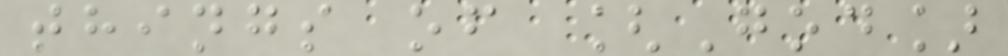things of [God]
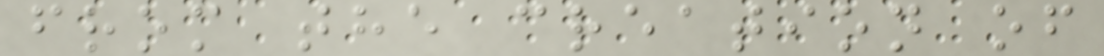from the creation of
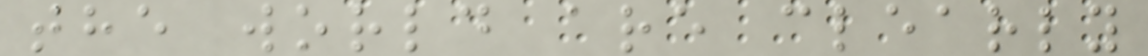the world are clearly
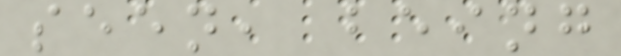seen, being
